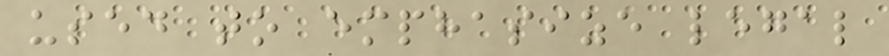used to emphasize legal
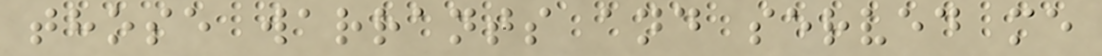those warrants and served me
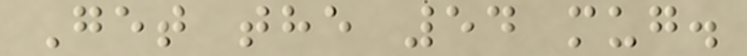Get the 54 mug.
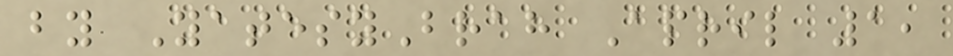by YatesyBrah April 1,
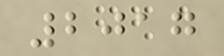2017
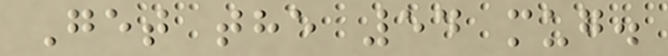Get the 54 mug.
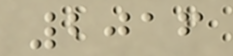2016
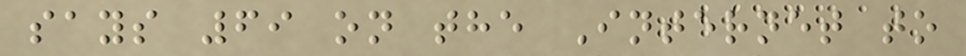says 69 on the Internet to
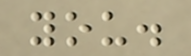you.
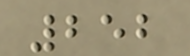252
